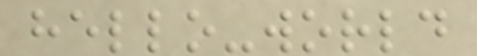hello-world
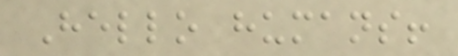Hello humans!
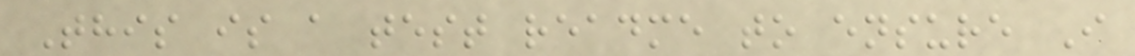This is a test readme to ensure I
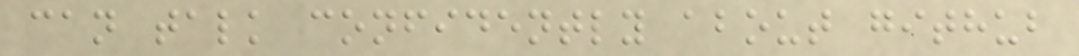can talk confidently about github
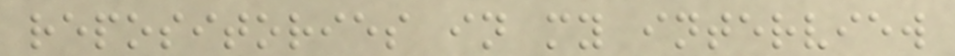repositories in my interview
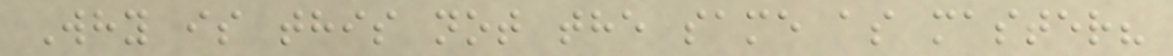Why is this not the same as master?
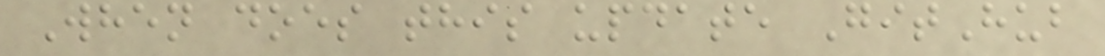When does this update GitHub
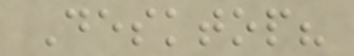Desktop?
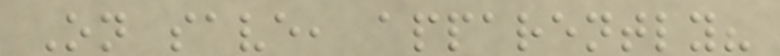On save, apparently?
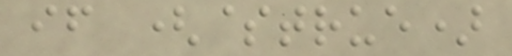if ($true)
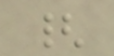{
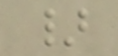}
